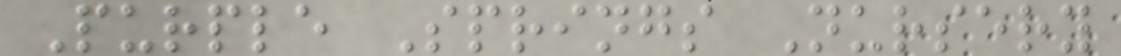Purple Springs Nursery
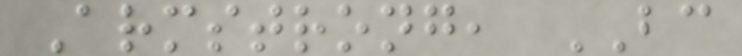Armstrong, BC
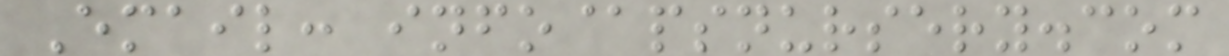Email: info@psnursery.com
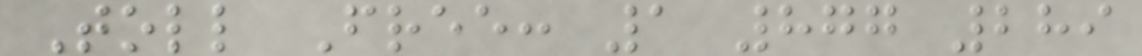Toll Free: 1 877 289
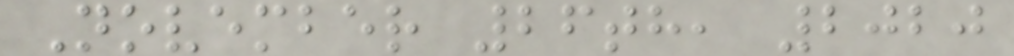November 26th, 2020
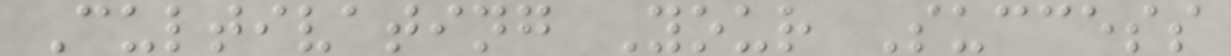Cultivating Your Success
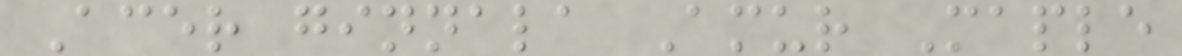Acer ginnala Amur Maple
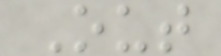Out
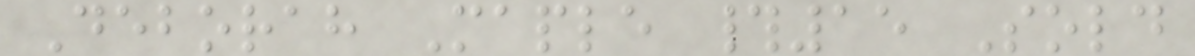Deborah Maple #15 Sold
